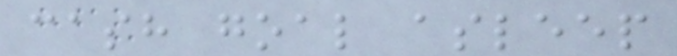cash goal asleep
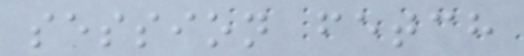session fetch
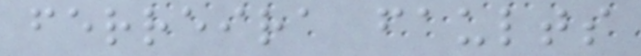ferreira faults
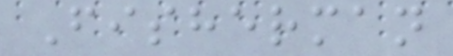Fisherman
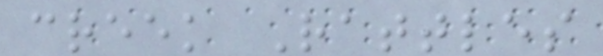creek Rattles
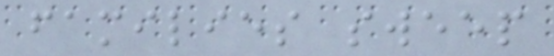families sweep
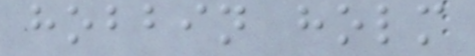hobbin holm
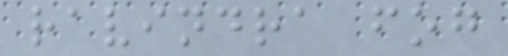ravindra fog
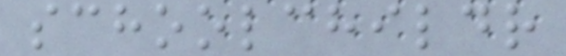schoolchildr
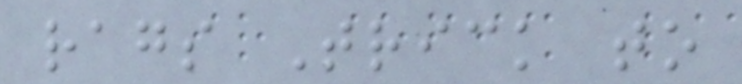rags Trick to
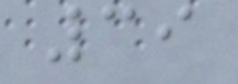39
